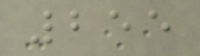255
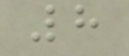8
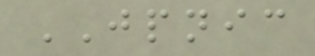JPNIC
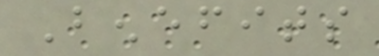Benefits
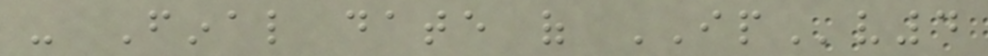- Final date of IPv4
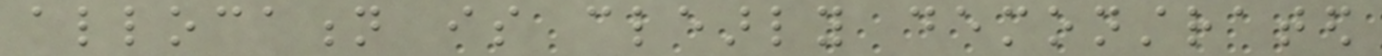allocation is clearly demonstrated
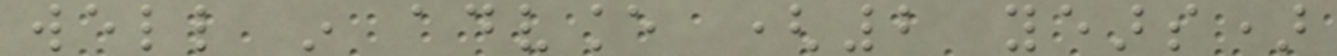well in advance (2 years)
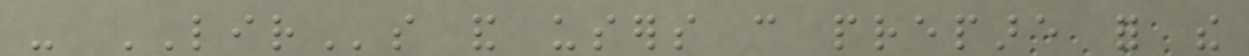- LIRs and users can prepare for the
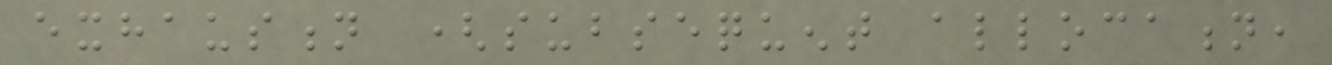exhaustion (subsequent allocation,
